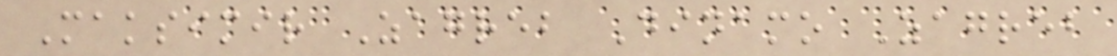Maksimir Zagreb Dinamo Zagreb
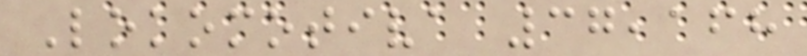Lokomotiva 37,168
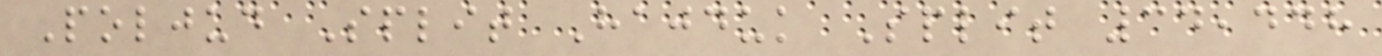Poljud Split Hajduk Split 34,448
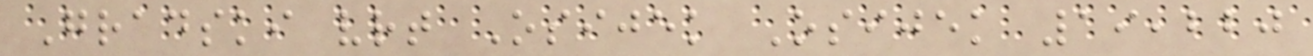Gradski vrt Osijek Osijek 19,220
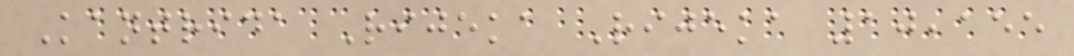Kantrida Rijeka Rijeka 10,155
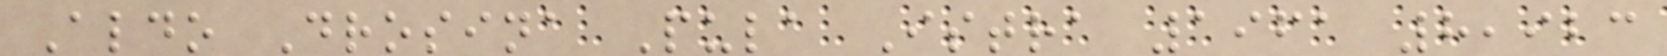Aldo Drosina Pula Istra 1961 8,923
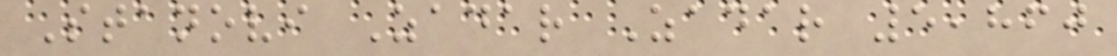Stanovi Zadar Zadar 5,860
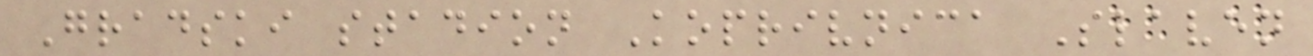Gradski stadion Koprivnica Slaven
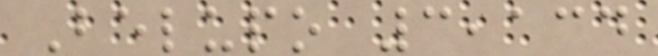Belupo 3,134
